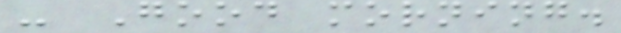- Good morning.
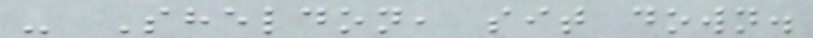- Sheldon, sit down.
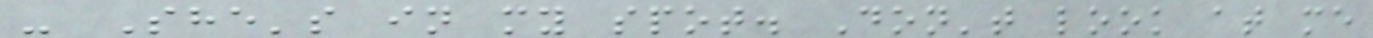- She's in my spot. Don't look at me
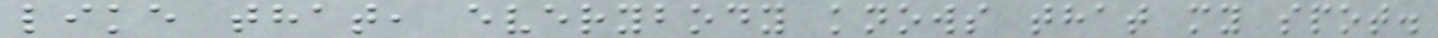like that, everybody knows that my spot.
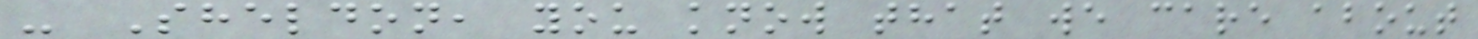- Sheldon, you know that we care about
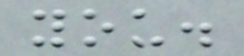you.
